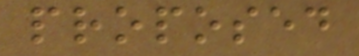proposed
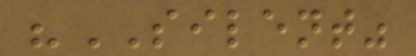"SILENT"
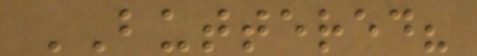BUTTERED?
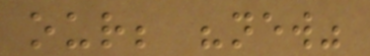our; "new"
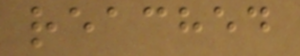reached
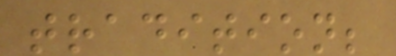tradition;
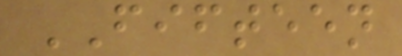FIFTEEN
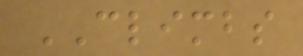CLIMBS
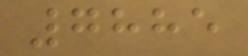7885
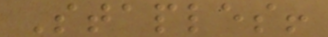Staples!
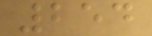254
